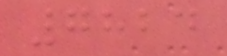7824
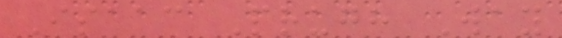Isaac Prugh Way
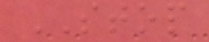STOP
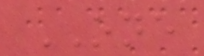ONE
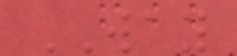WAY
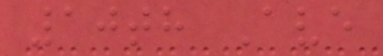10th Ave
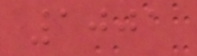1001
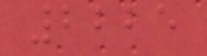2225
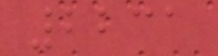2231
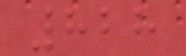828
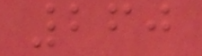260
